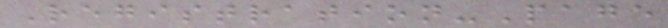Registration-Page
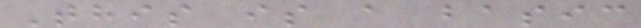This is a basic
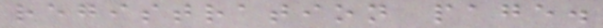registration page.
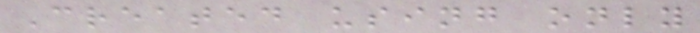Created using only
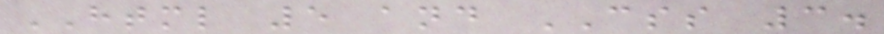HTML 5 and CSS 3.
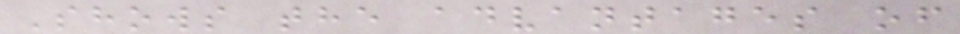Shows the advantages of
